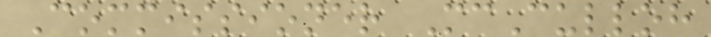Commissioner McCulloh
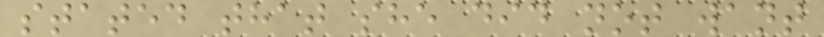stated that she did not want
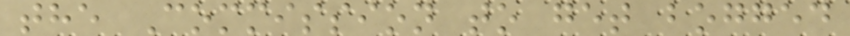the Commission to get bogged
